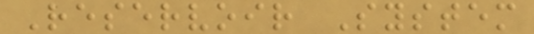Reservoir System
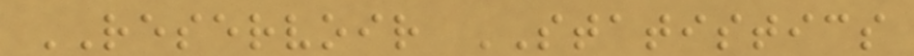RESERVOIR STATISTICS
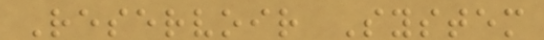Reservoir System
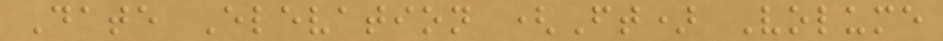Date Elevation (Ft) Volume
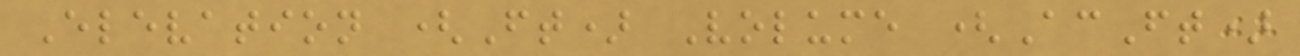Elevation (Ft) Volume (AcFt)
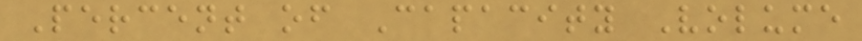Percent of Capacity Volume
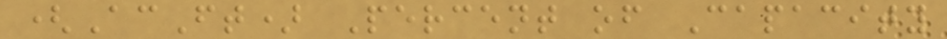(AcFt) Percent of Capacity
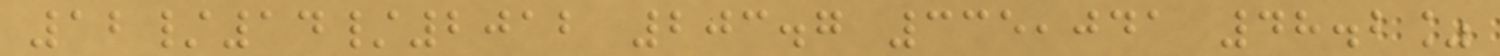12/14/2012 203.7 335,041 48.2%
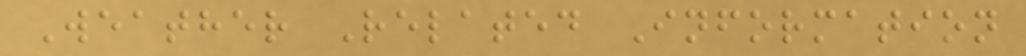Weather Related Information
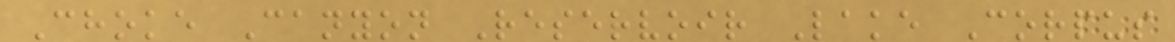Choke Canyon Reservoir Lake Corpus
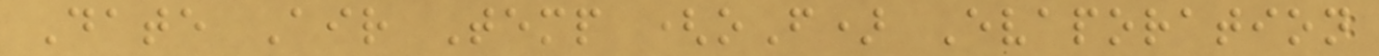Date Air Temp (oF) Evaporation
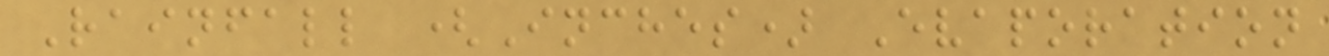Rainfall (Inches) Evaporation
